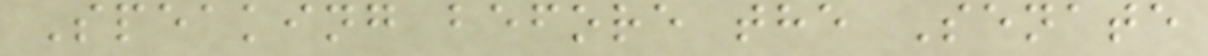Speaking before the Senate
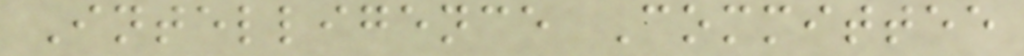Intelligence Committee
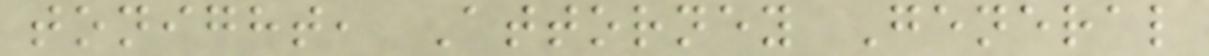tonight, Attorney General
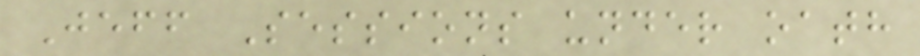Jeff Sessions under oath
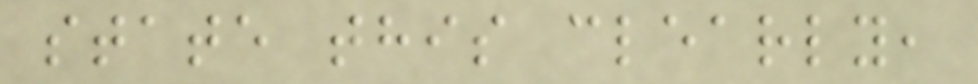state this clearly,
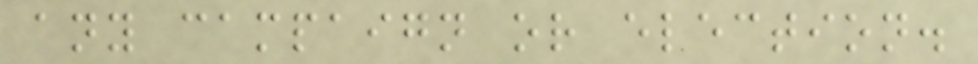any campaign or election.
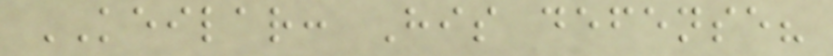KEILAR: His defense?
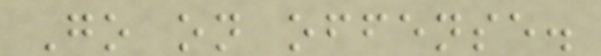Go on offense.
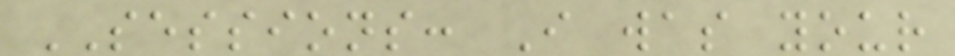SESSIONS: I was your
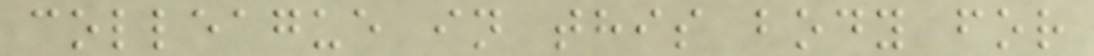colleague in this body for
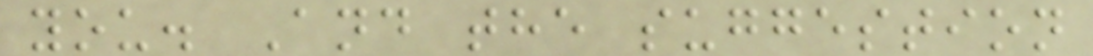you. And the suggestion
